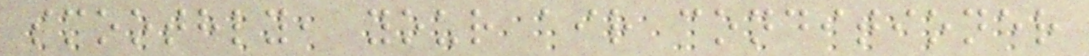smoothly, your air conditioner
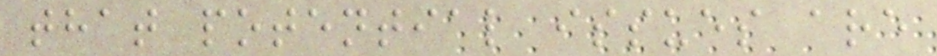that potential issues are
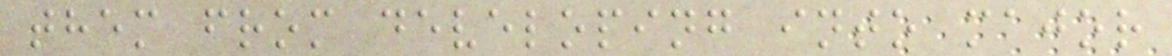them from developing into major
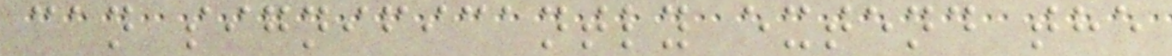can significantly extend the
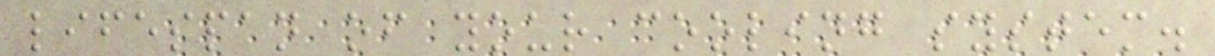lifespan of your cooling system.
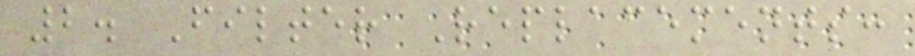2. Filter Replacements:
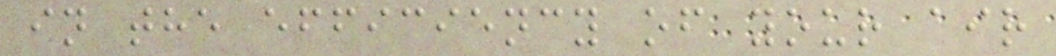in the efficiency of your air
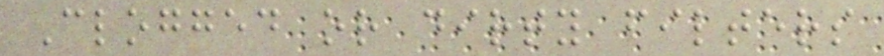Clogged or dirty filters
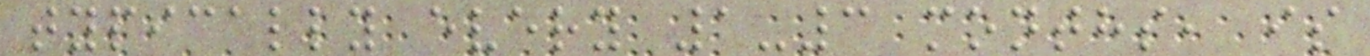typically every 1-3 months, is
